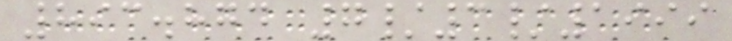893.874 7/3/1999
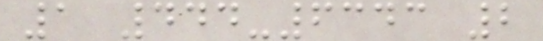1 444-6343 2
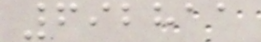692811
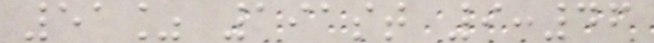51% 191st 9:46
